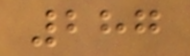287
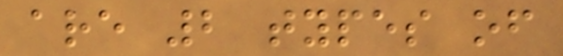are 2 types of
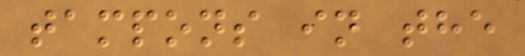tampons in the
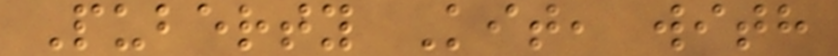Puberty Kit, with
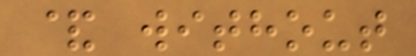& without
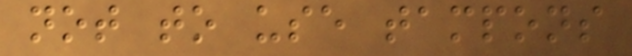not to use tampons
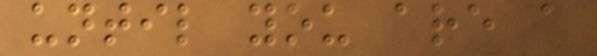until you are a
